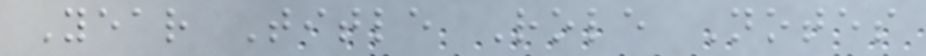Year Title Role Notes
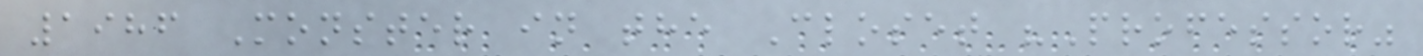1986 Monster in the Closet "Professor"
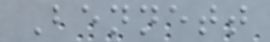Bennett
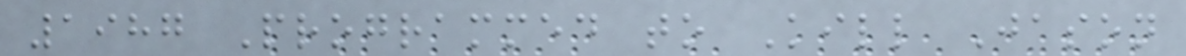1987 Programmed to Kill Jason
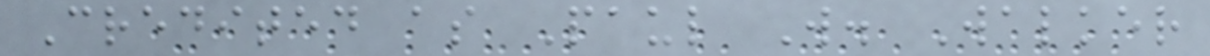Credited as Paul W. Walker
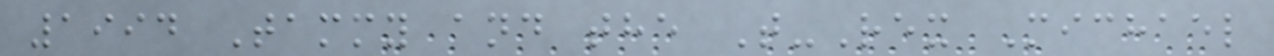1994 Tammy and the T-Rex Michael
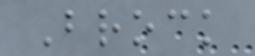Brock
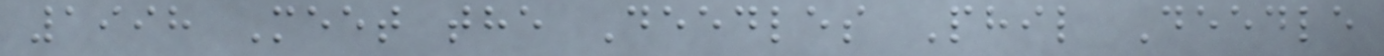1998 Meet the Deedles Phil Deedle
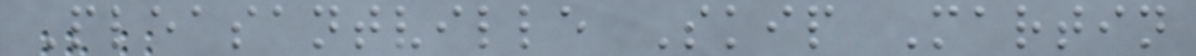Pleasantville Skip Martin
